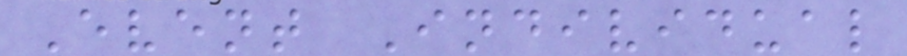Event Individual
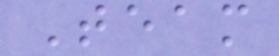Team
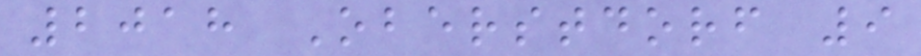2018 Oberstdorf 9
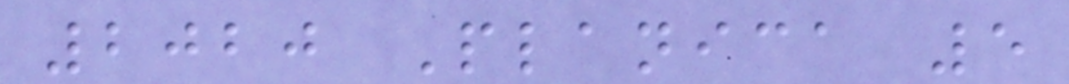2020 Planica 5
